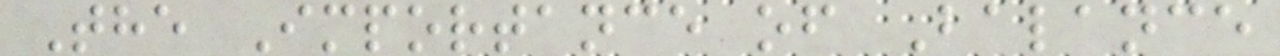The Importance of Balance
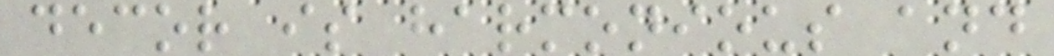decor is harmonious and
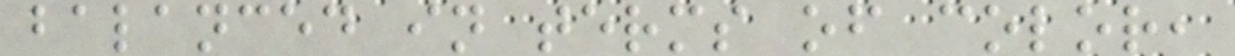balanced in terms of color,
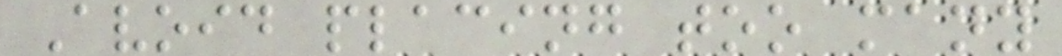Avoid placing too many
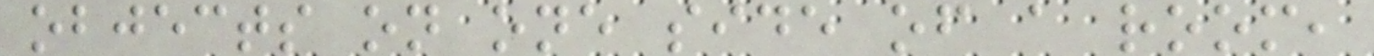objects on one side of a room,
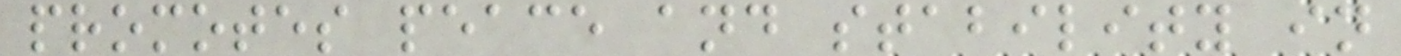promotes peace and stability in
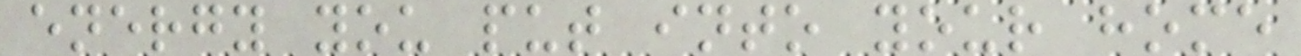energy you put into your home
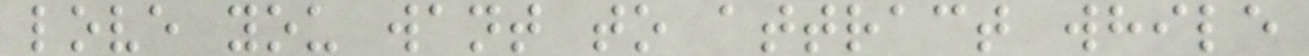love you want to attract while
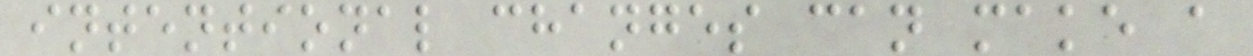intentional changes can make a
